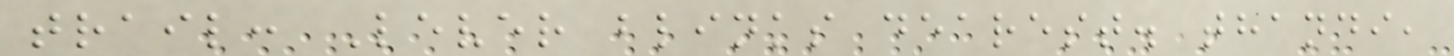trail: Lever blinks dearest. thandi,
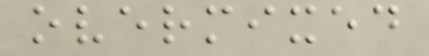overmixed
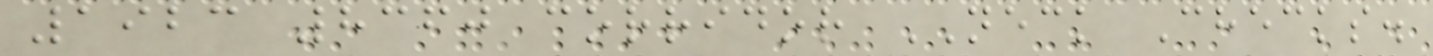1923 8360 corridor NECK Checks.
